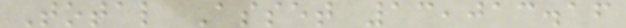Total Asset 13,013.16
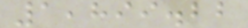1,899.22
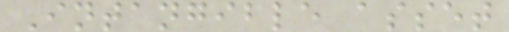Intangible asset
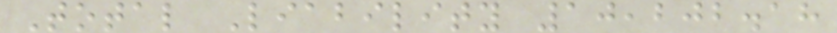Total Liability 10,202.18
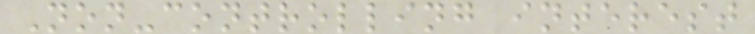Non-controlling interest
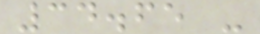34.65 -
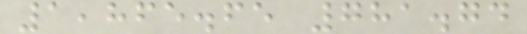1,865.65 781.74
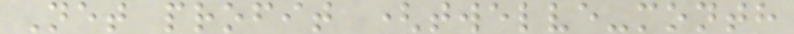Net profit (twelve-month
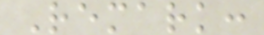Remark:
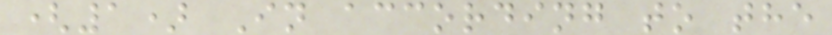(1) In according to the
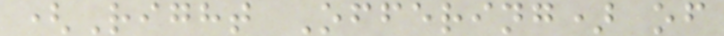(Right Offering) of
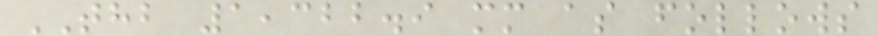THB 1,322.9 mm as follows
